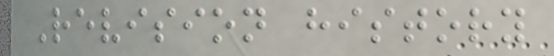Revision history
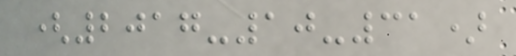(2017-10-31)
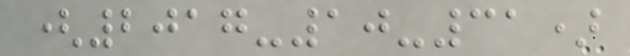(2017-10-31)
